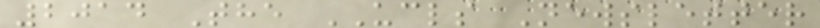2014 The UCLS Newsletter
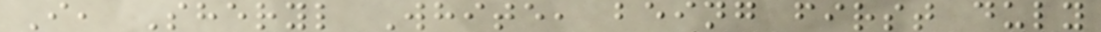I, Sheryl White, being first duly
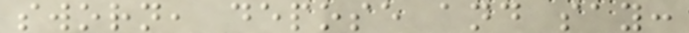sworn, depose and say:
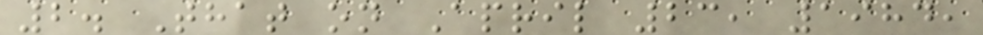2. That on April 23, 1984,
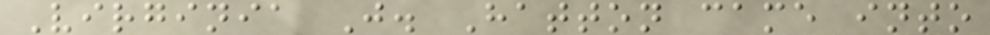Virginia J. Hatton came into
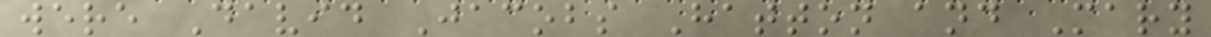were David Jacobs Hatton and Mary
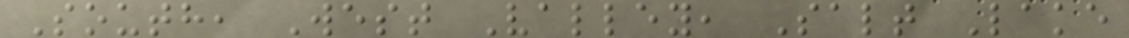South, West Valley, Salt Lake
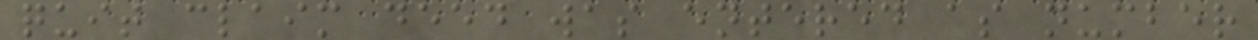quit claim deed was entered as number
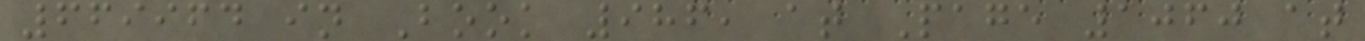669964 in Book 986, at Page 1060 at
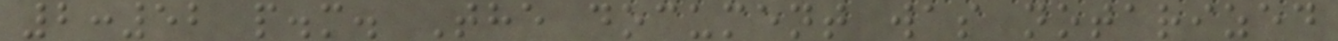2:52 p.m. The document was notarized
